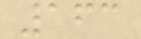163
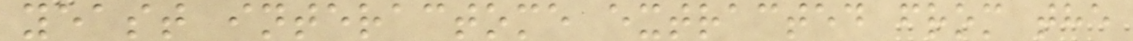yeast interactome extracted from the
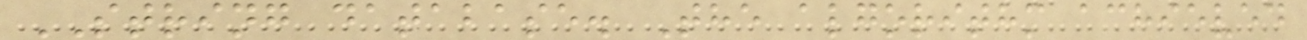STRING database. The algorithm achieved
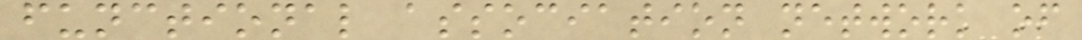functional association network of
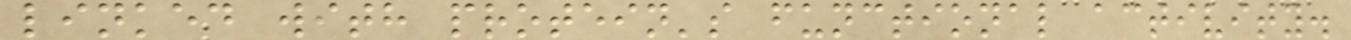linked with protein's functional activity.
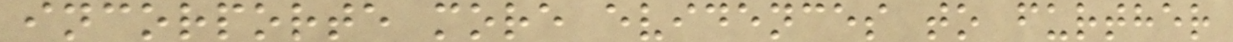incorporte more evidences to further
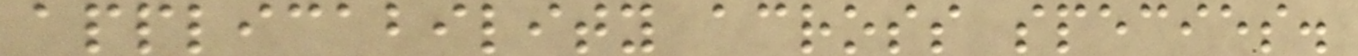applicability across species.
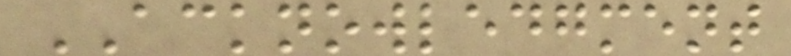ACKNOWLEDGMENT
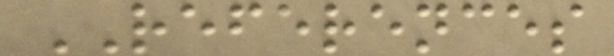REFERENCES
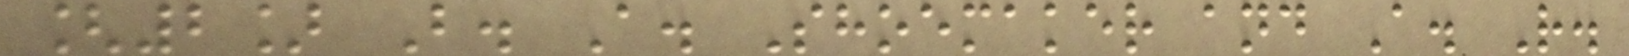[2] B. A. Shoemaker and A. R.
